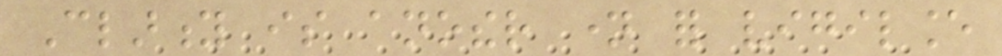Clarity is another name for vigilance
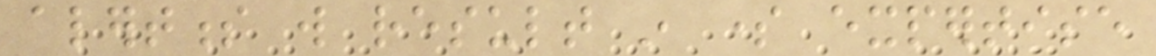alertness will result in some expertise
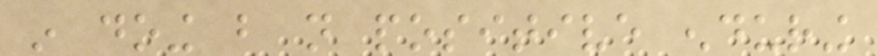in doing but not positive enduring
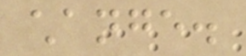change.
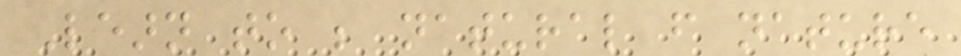Learn to be natural from nature
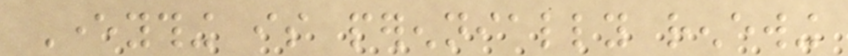Everything is perennially renewing
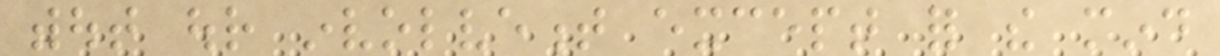without our involvement except for the mind
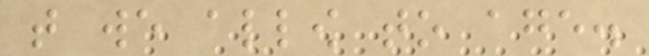that we allow to age.
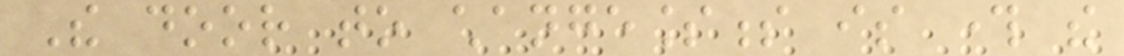The door to changelessness is through the
